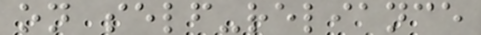on self-reliance
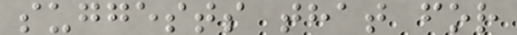suggests that for
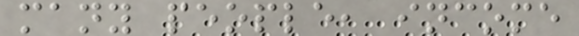many people, income
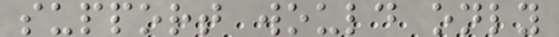support would only
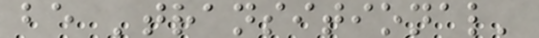be 'transitional'
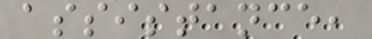assistance,
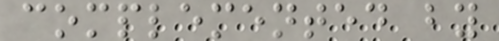complemented by
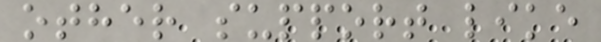other support like
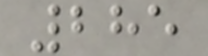285
